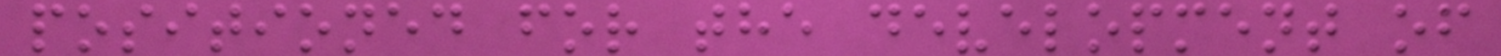positioned for the development of
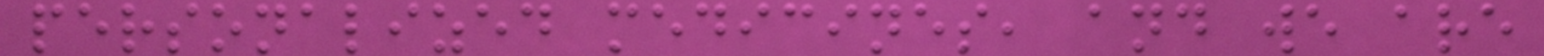personalized medicines, and we are
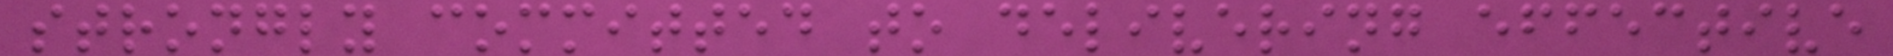strongly committed to delivering effective
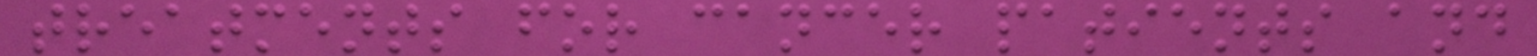treatments for cancer patients and
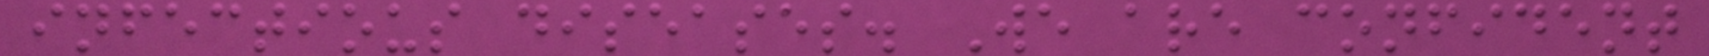infectious diseases. We are confident
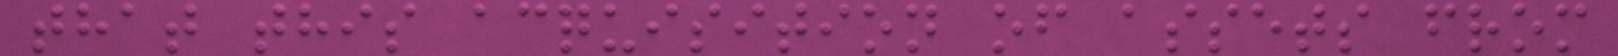that this acquisition of assets from
